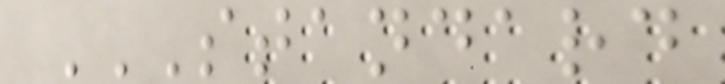STANDARD
